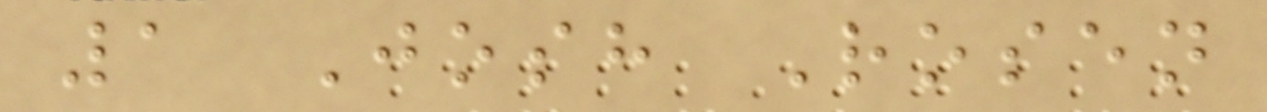1 Josh Rosen
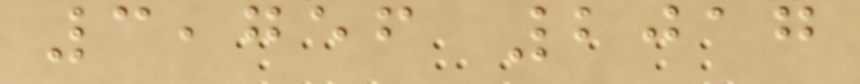3,756 2017
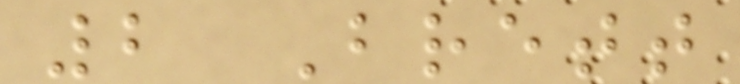2 Brett
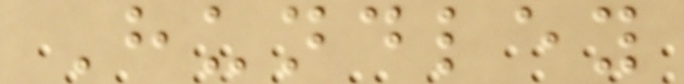Hundley
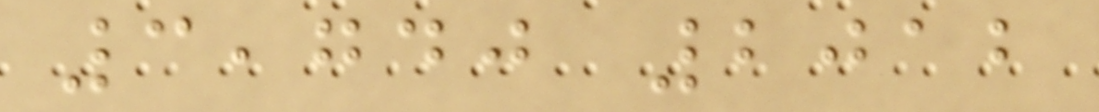3,740 2012
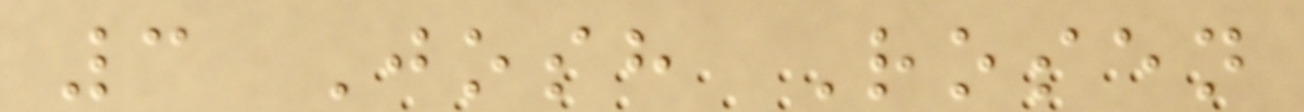3 Josh Rosen
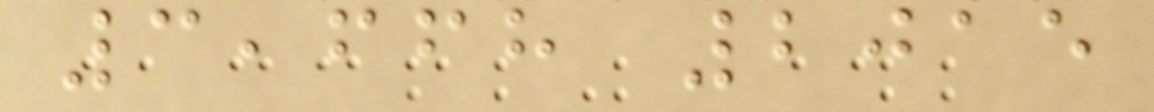3,668 2015
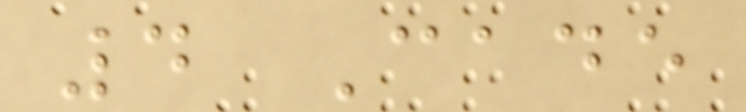4 Cade
